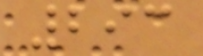293
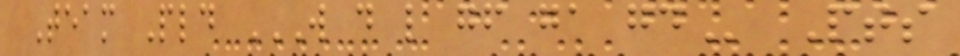Team Pld W D L GF GA GD Pts
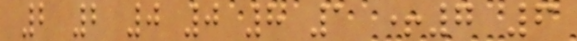2 2 0 0 8 1 +7 6
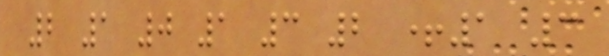2 1 0 1 3 2 +1 3
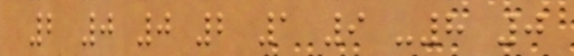2 0 0 2 1 9 -8 0
